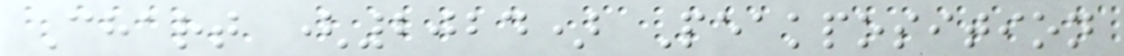Chart (2024) Peakposition
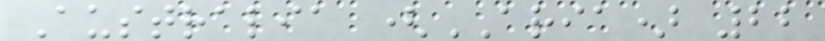Australia (ARIA) 22
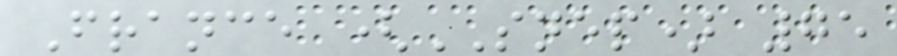France (SNEP) 75
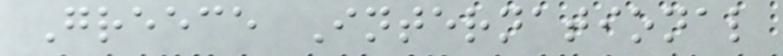Greece International
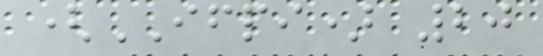(IFPI) 20
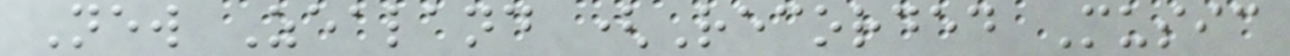New Zealand (Recorded Music
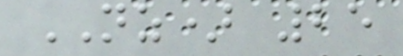NZ) 25
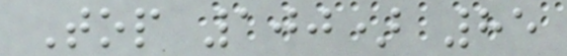Top 100) 85
